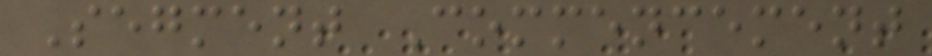Segment Commencement
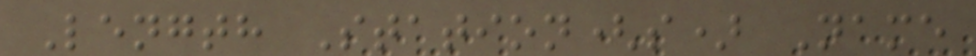Length Station(s) Name
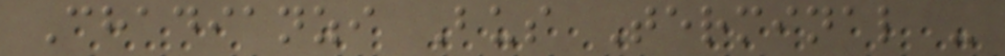Chadianzi Bus Terminal -
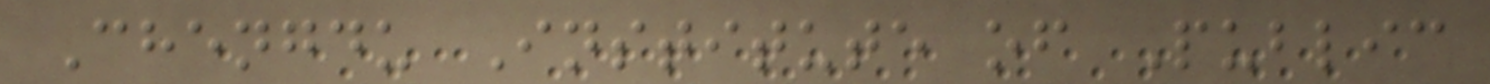Chengdu Institute of Public
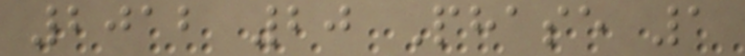2012 20 Phase 1
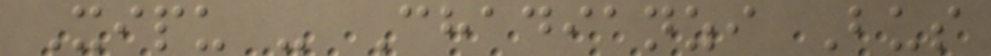Xipu - Chadianzi Bus
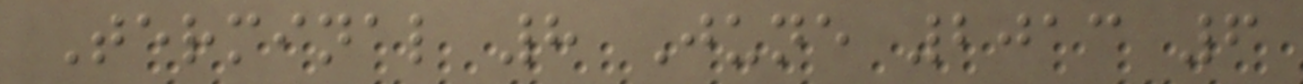Terminal 8 June 2013 6
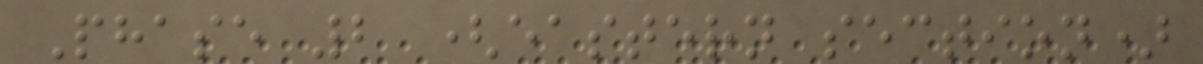Phase 2 (eastern section)
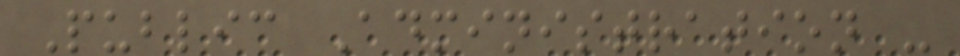Public Administration -
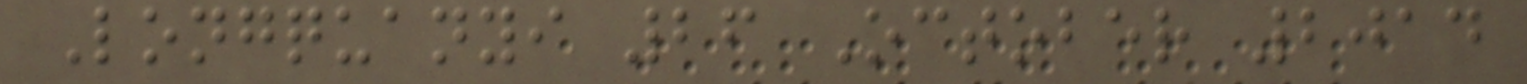Longquanyi 26 October 2014
